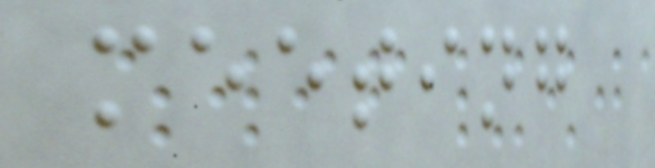meeting
